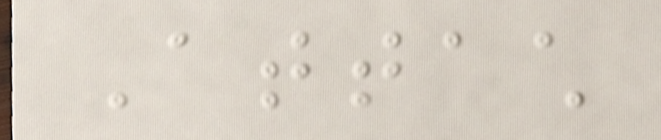Attach
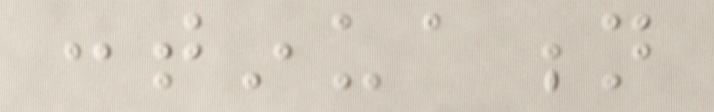continuation
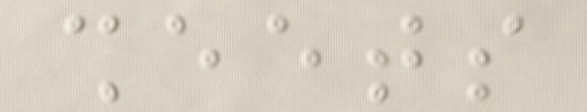sheets
